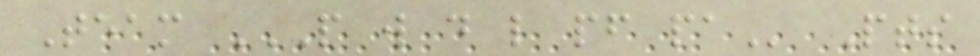Team P W D L PF PA Pts
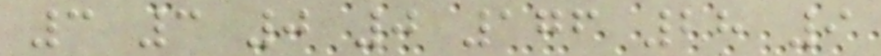3 3 0 0 176 28 9
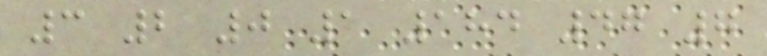3 2 0 1 184 47 7
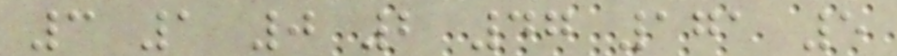3 1 0 2 47 171 5
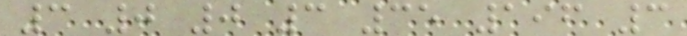3 0 0 3 35 196 3
